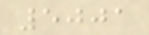5001
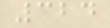324
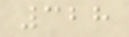328
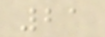21
